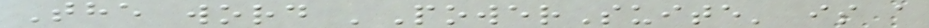The word 'PowerSuite' is a
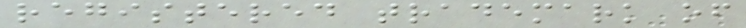registered trademark of
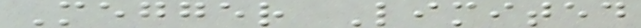Megger Limited
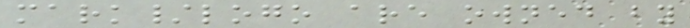mark/logo are owned by
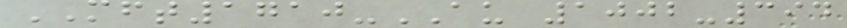MFT1710-AU 1002-394
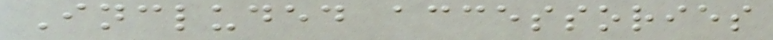Included accessories
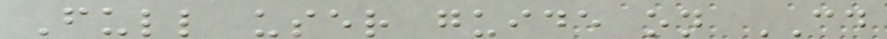Full user guide on CD
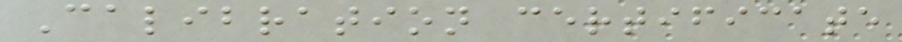Calibration certificate
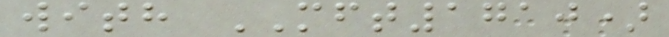with MFT1710)
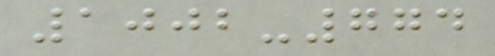1002-774
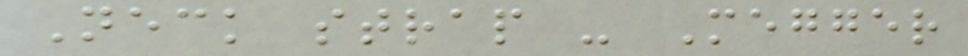Neck strap - Megger
